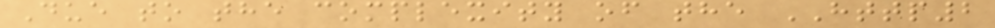Due to the complexity of the HTTP2
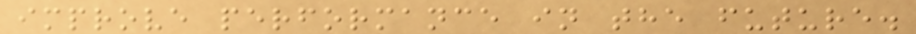improve performance in the future.
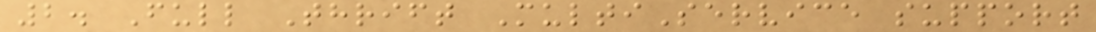2. Full Thrift MultiService support
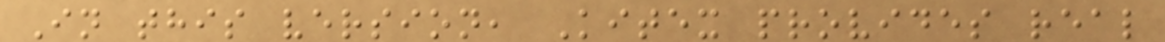In this version, Kitex provides real
